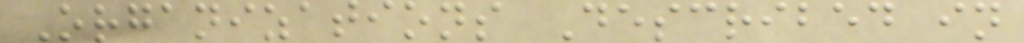Organizations Described in
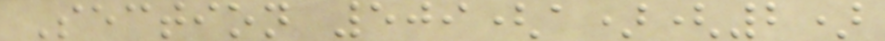Section 509(a)(2)
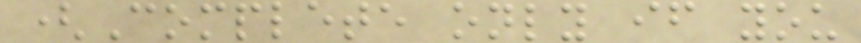(Complete only if you
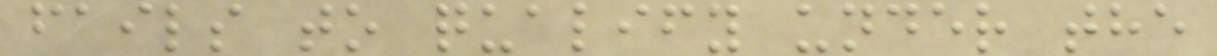fails to qualify under the
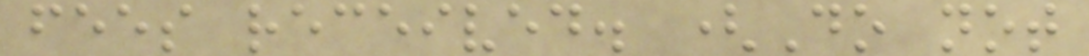fees received. (Do not
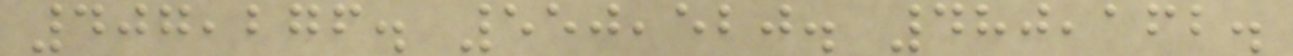407,276. 550,520. 480,162.
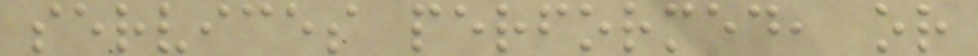services performed, or
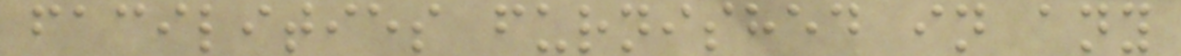facilities furnished in any
